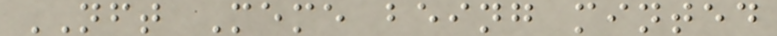NFT Meme being minted
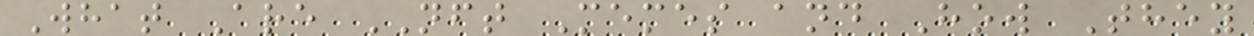What Are NFT Memes and How They
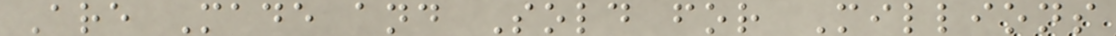Are Made and Sold for Millions
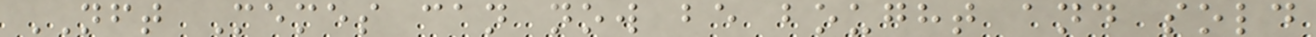NFT Memes can now be bought and sold
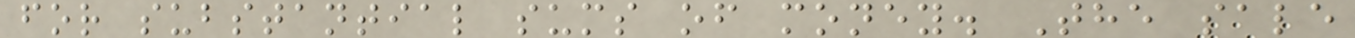for substantial sums of money. The sale
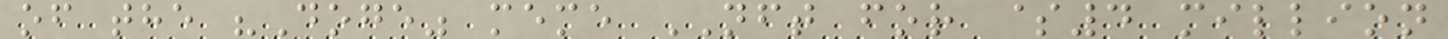of the "Doge" meme NFT for $4 million
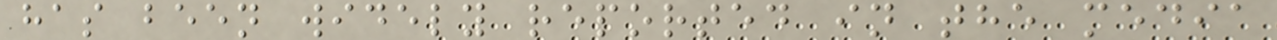has been widely reported in the media
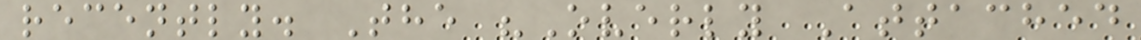recently. The "Overly Attached
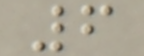6
